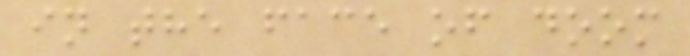in the face of doom
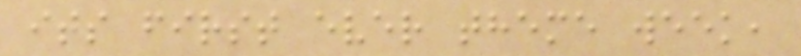its first ever theme week,
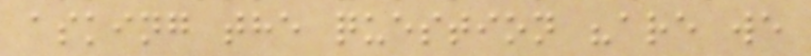asking the question "are we
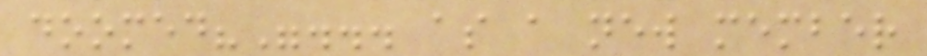doomed?"... as a new member
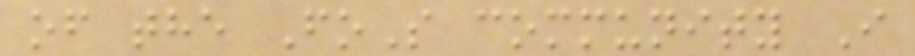of the FoS community I
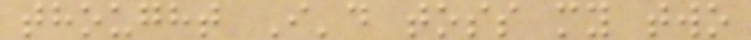thought I'd toss my two
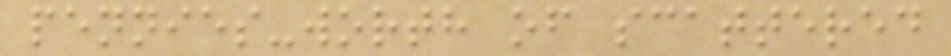pennies-worth of scattered
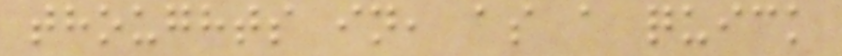thoughts in, as a quick
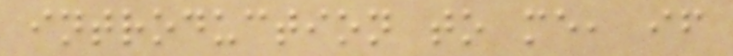introduction to me, if
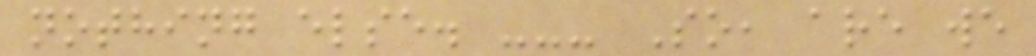nothing else. --- So, are we
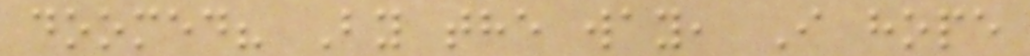doomed? By the way, I hope
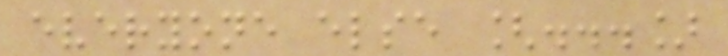everyone else [...]
